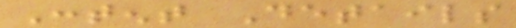Content Details
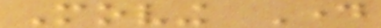Moving Day
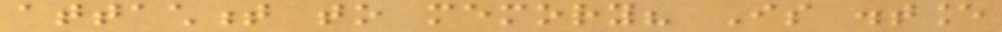attachment to memory? Is distance
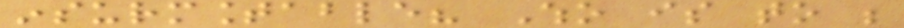insurmountable? Who is to be
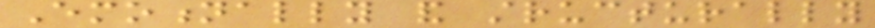Emotionally and structurally
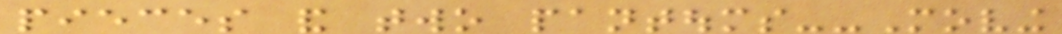pieces and two pantoums--Moving
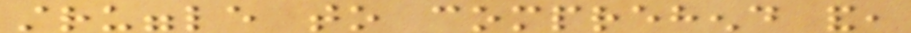struggle to comprehend and,
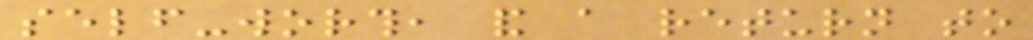self-worth, and a return to
